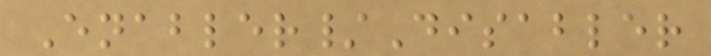Enabler/Disabler
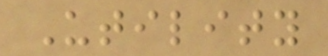Utility
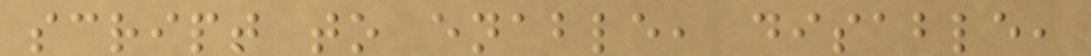script to enable, disable,
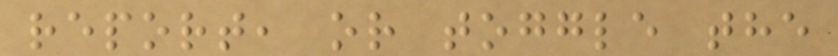report, or toggle the
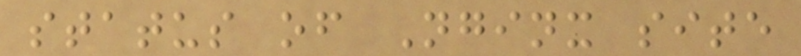status of Nginx site
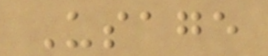Usage
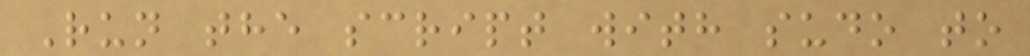Run the script with sudo to
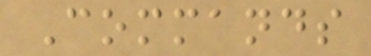Commands
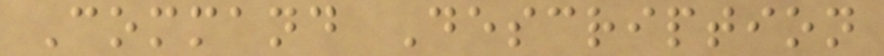Command Description
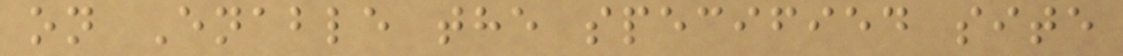on Enable the specified site
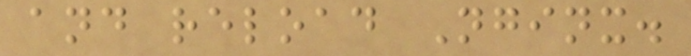and reload Nginx.
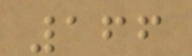166
